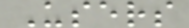Users
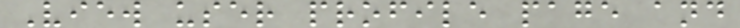View user profile page and
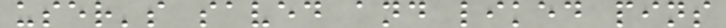user's saved and liked pins
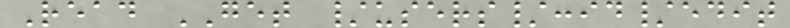Read GET /users/:id/edit
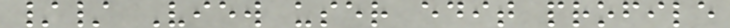// View user edit profile
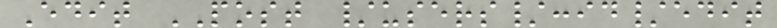Edit POST /users/:id/edit
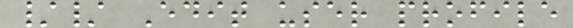// Edit user profile
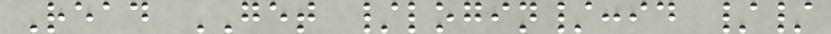Read GET /login/:id //
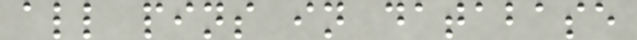all pins in database
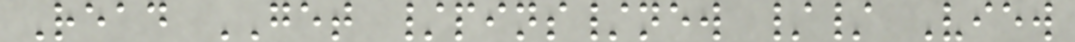Read GET /pins/new // View
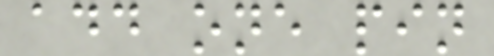add one pin
